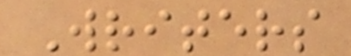Writers
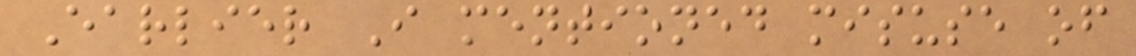Earlier I mentioned misuse of
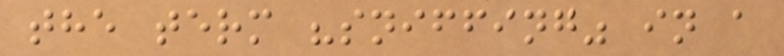the term "sniffing" in a
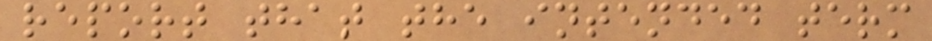report that the intended term
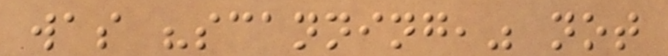was "scanning," not
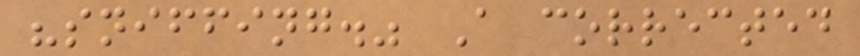"sniffing." A corrected
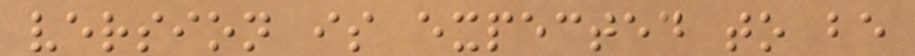version is expected to be
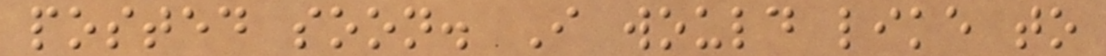posted soon. I would like to
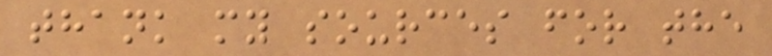thank my sources for the
